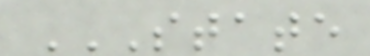STATE
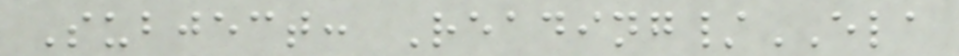Subject: Reading/ELA
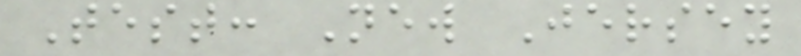Test: New Jersey
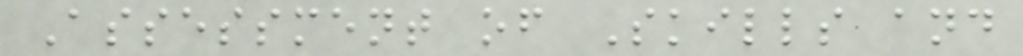Assessment of Skills and
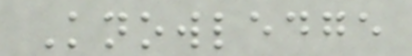Knowledge
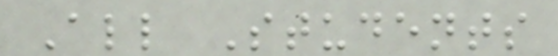All Students
